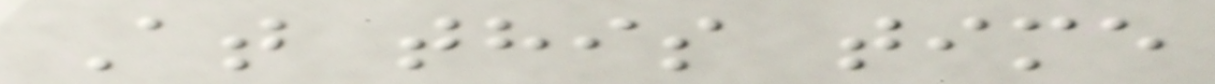At this time
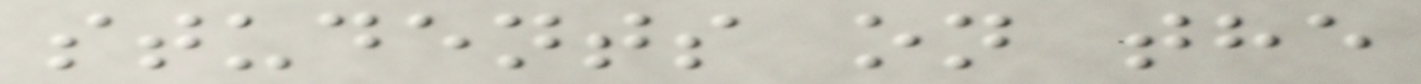students on the
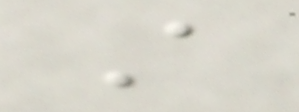A
